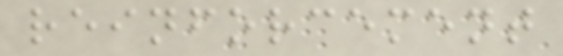reinforcement
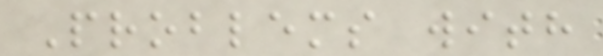Problems with
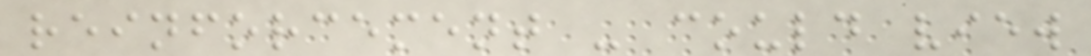reinforcement - could view
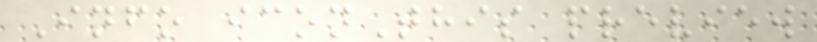Info iconThis preview
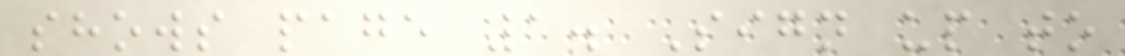shows page 1. Sign up to
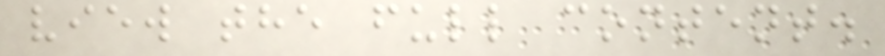view the full content.
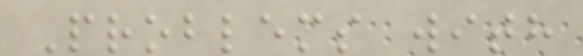Problems with
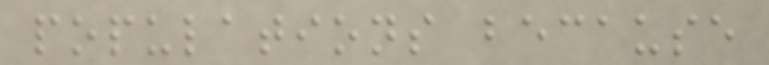populations because
